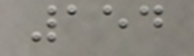154
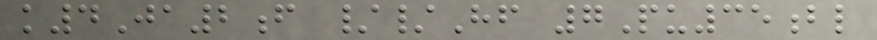k4Ja2f //Hf 7Pu35bl
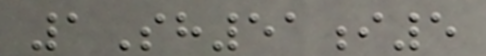1Sh51i5
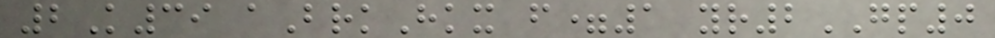2K39 aBrkHkx f=1 yr2GP0
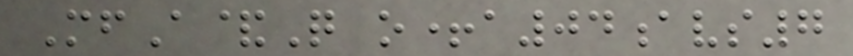MfA&Q o+a04avs7
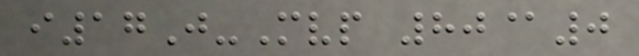i17J-Mvp 80@0
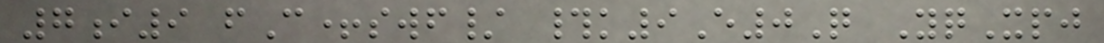7i9 fC+swf/ #k9E0Q YqXpj
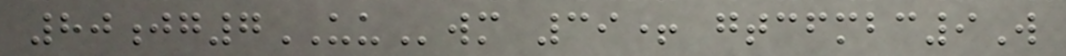80jg7UUwm 39+ gtcfmbc9W
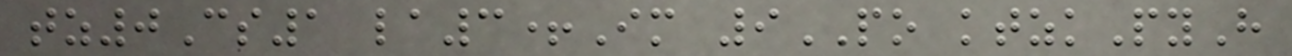tz0Cs1 la3+Im 9PO ktzkPyH
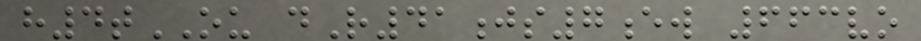h4tOU dR41js7ew 663vo
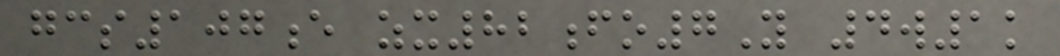gcs107e zx82fo7Y 4w1k
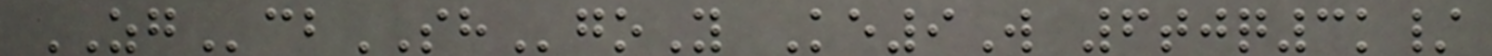ZGcbSHgoY Ke9W 6tjq3k/
